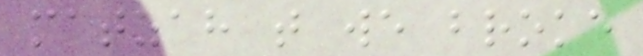matzah that we broke
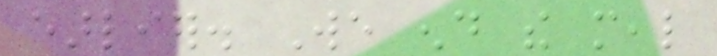earlier. We end the meal
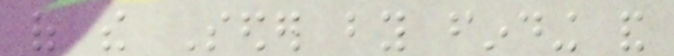of the Seder by finding and
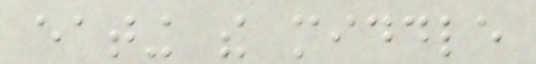eating the middle
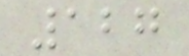127
